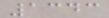1343
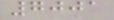7001
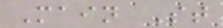Main St
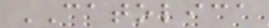CATOLICA
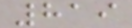819
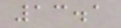13.1
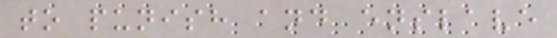to punish and enslave
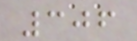306
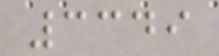3349
